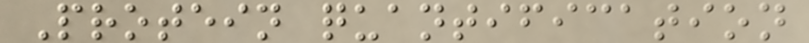Protein quantification
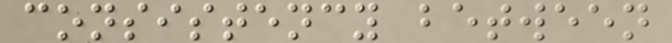consistency between
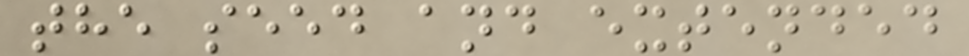the seed and extended
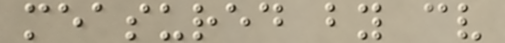measured by cv
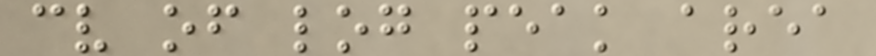cv of log peak area
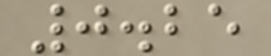0.25
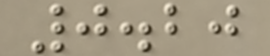0.20
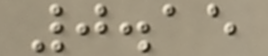0.15
